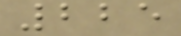225
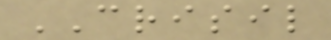CRISIL
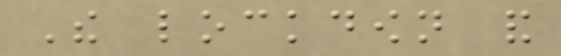The lockdown and
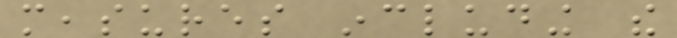measures including the
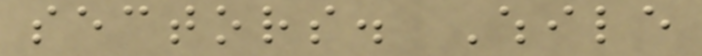sectors. While
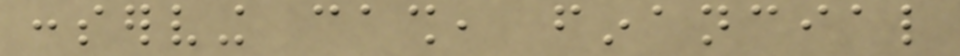conserving cash, financial
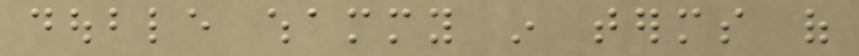double whammy in terms of
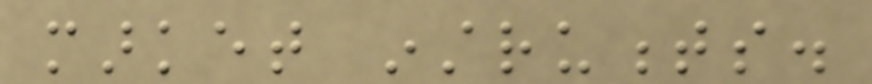market instruments.
